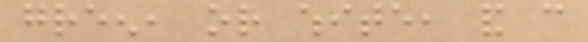green, or white, and can
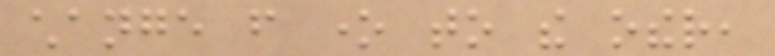change from one to the other,
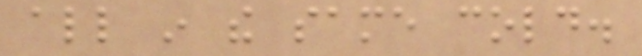all in the same cold.
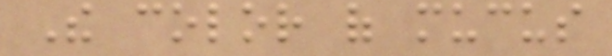The color of mucus
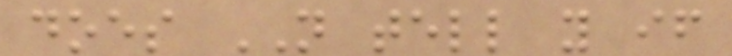does NOT tell you if
